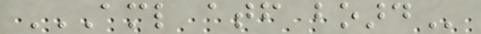AML ATF BOARD
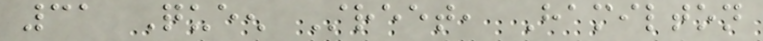31 Queen Street, Hamilton
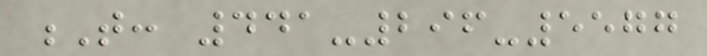T: 441-296-5577
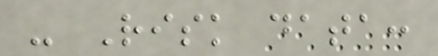- Risk data:
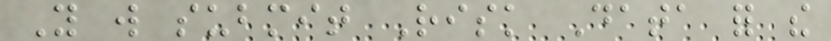You will submit Risk Data for the
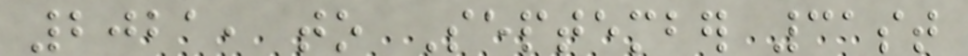2021, to September 31st
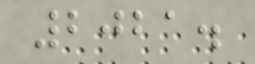2021.
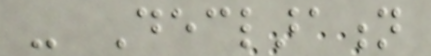- Declaration
